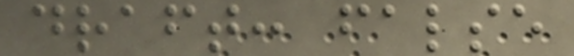draft: false
